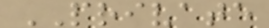PRIVATE
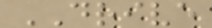DRIVE
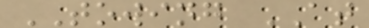TOWING AT
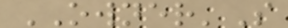OWNER'S
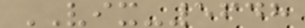VIX-5648
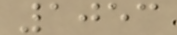1053
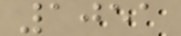1051
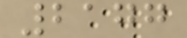2177
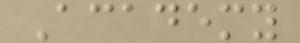Academy
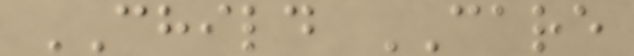CHILD CARE
